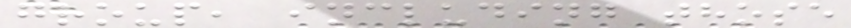group, including those
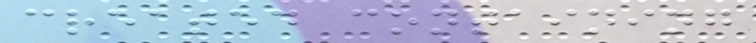created containing
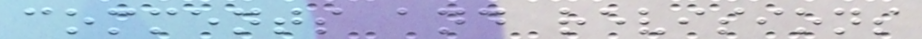comments and revisions
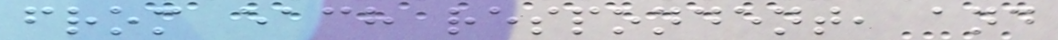from each respondent, and
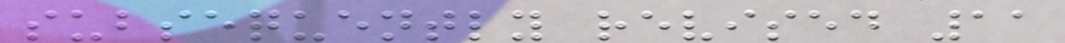subsequently revised 11
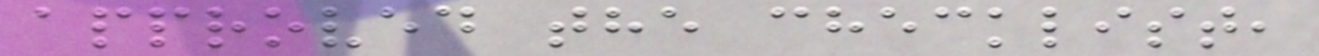approved the checklist,
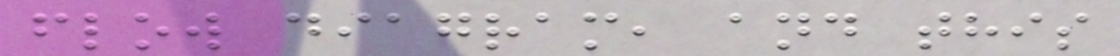flow diagram, and this
